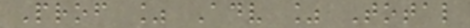Prof % Adv % Total
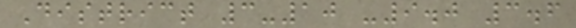District 3-10 -9.0 3.6
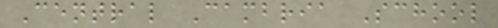Central Cambria School
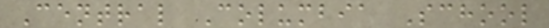Central Columbia School
